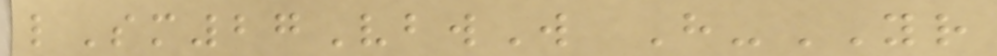lSm27VbwW H-YR
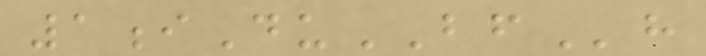1iDuBFh
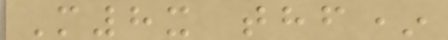M8x thf*
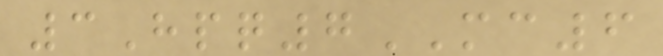3Hpq7MC6
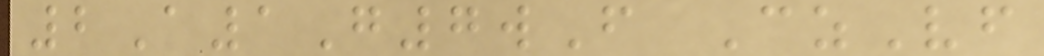2A1G7wF CzVf
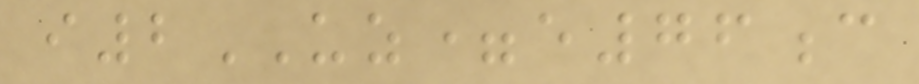i2UZ=e76c
